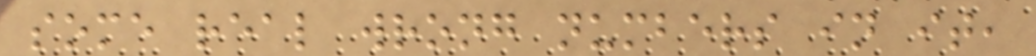some real wrong numbers in it,
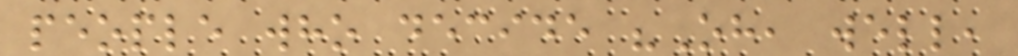people who decide "Oh, well,
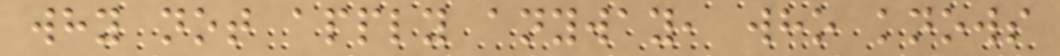why not apply anyway, who knows
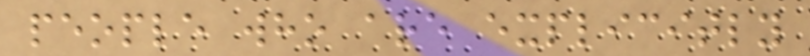people who are explicitly
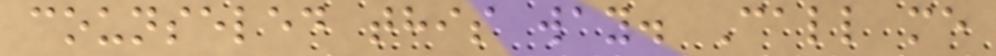counseled this way. Call me
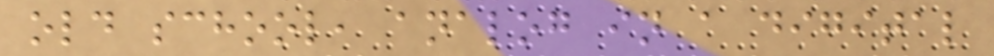old school, analog in a digital
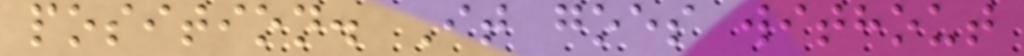position. It goes without
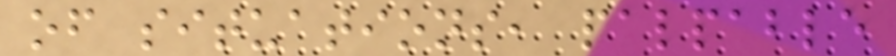of situations, palpable
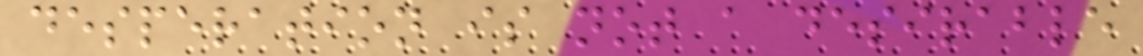desperation is not a desirable
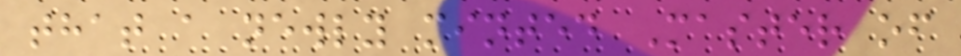that a newly minted Master of
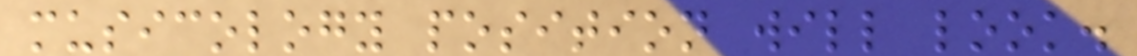musicology position will look.
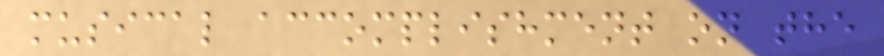musical accomplishment on the
